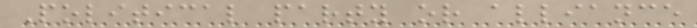Political party or alliance
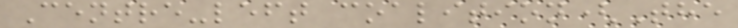Centre-left coalition(The
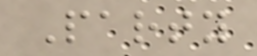Party
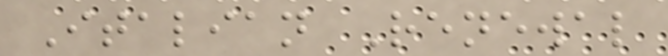Italian Renewal
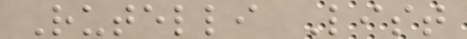Rutelli List
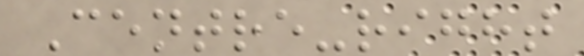Centre-right
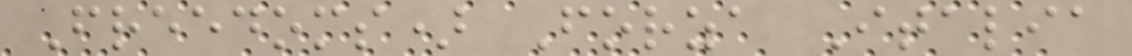Freedoms) Forza Italia
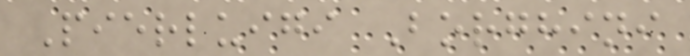Pierluigi Borghini
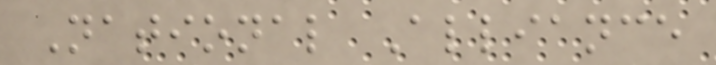National Alliance
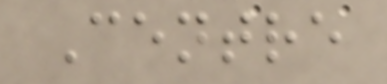Centre
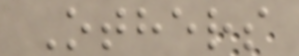Others
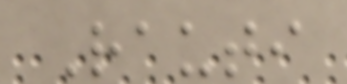Rauti
